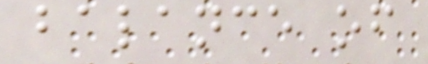balance of
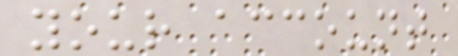your account
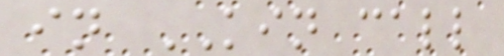in KIN call
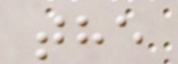the
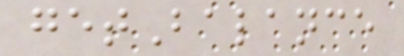getBalance
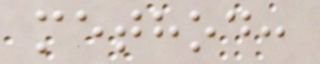method:
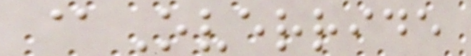@Override
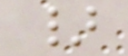}
